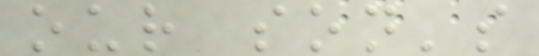our son's
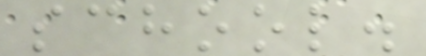school.
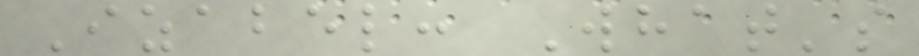Izabel: What's
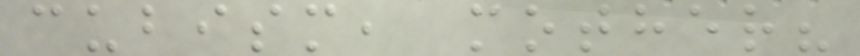cubism, mother?
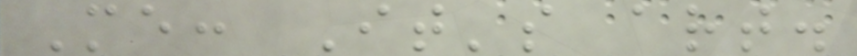Me: It's art.
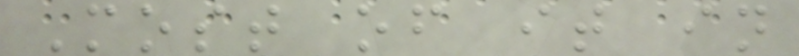Most of it in
